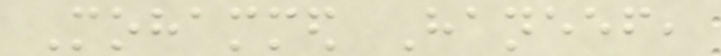Mohammed Haneef,
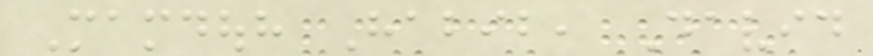Mamdouh Habib, David
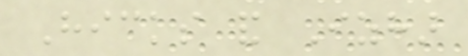Hicks and Izhar
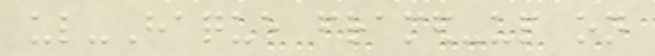ul-Haque framed-up on
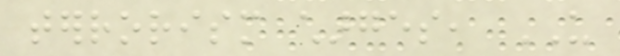terrorism charges, US
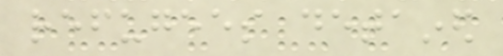refugees detained
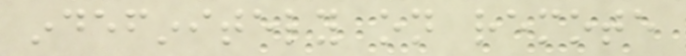indefinitely on remote
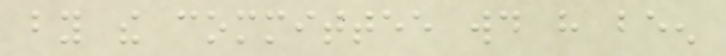by the committee would have been
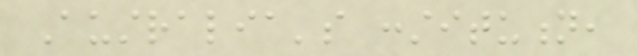Australia's constitution,
